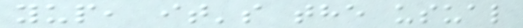yup, it's the usual
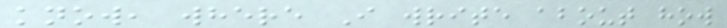know, where I write about how
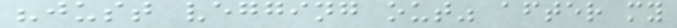"just vegging out" after my
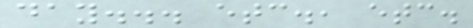day... etc., etc.
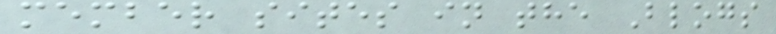member sites in the Blogs
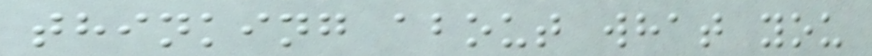thinking about what you
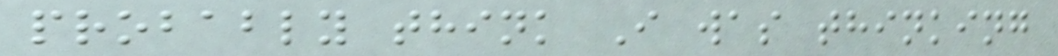probably think I was thinking
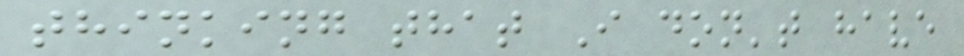thinking that I don't have
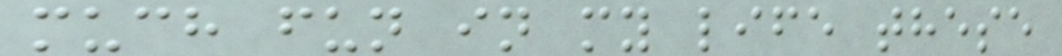much fun in my life these
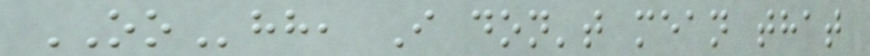OOhh, I don't mean that
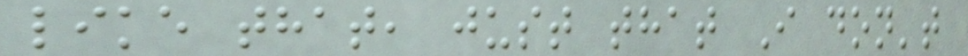like that, just that I don't
